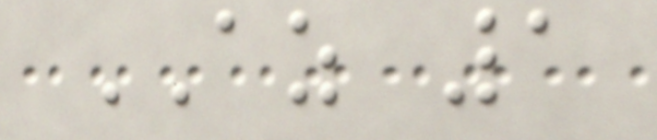AZ 1
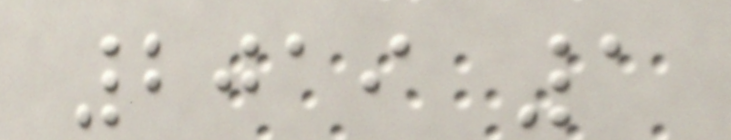2019 1
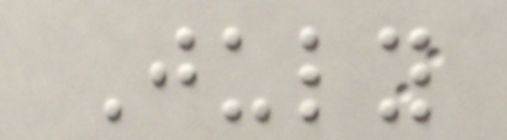July
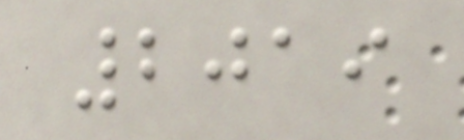2019
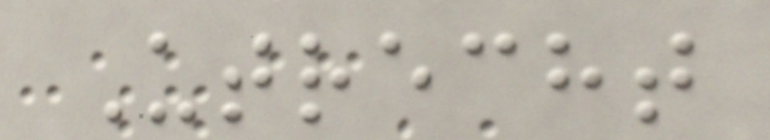Utrecht
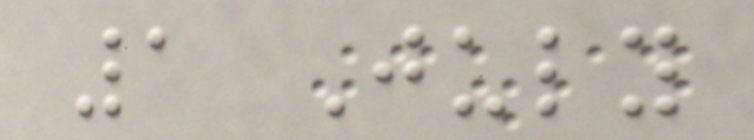1 July
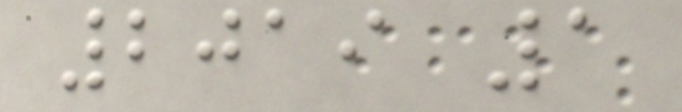2019 1
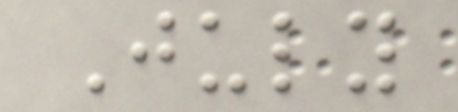July
